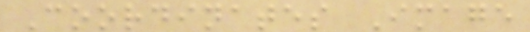Coordinates Image
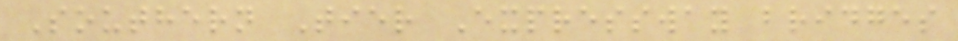Southern Tier Expressway bridges
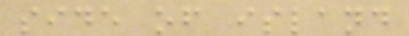side of island
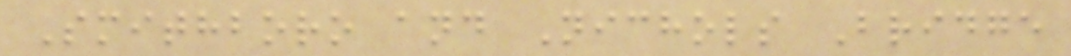Smithboro and Nichols Bridge
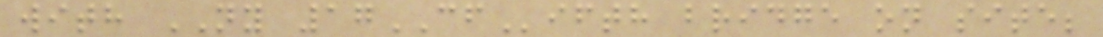with NY 17CFifth bridge on site;
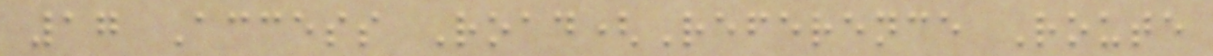17 Access Road(Reference Route
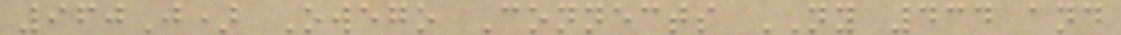960J) Owego Connects NY 434 and
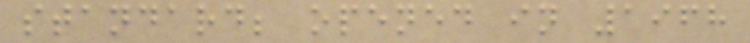standard; opened in 1968
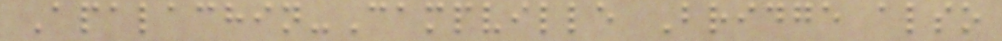Apalachin-Campville Bridge also
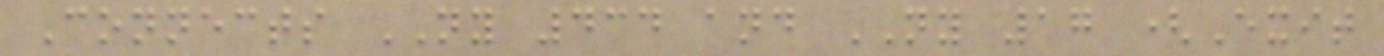Connects NY 434 and NY 17 (Exit
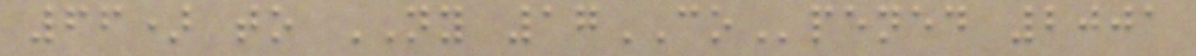66) to NY 17COpened 2001
